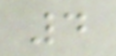4
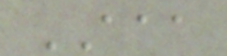AAA
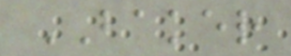BAKER
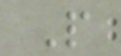P
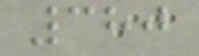380
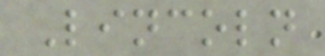Lincoln
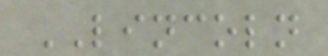LINCOLN
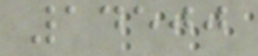14500
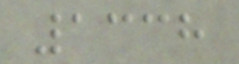1338
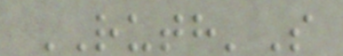RUTH'S
